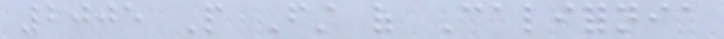2005 People First of California
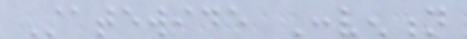Statewide Convention
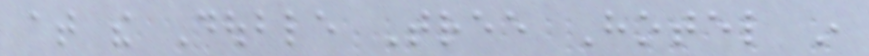at the Double Tree Hotel in
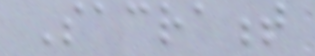Sacrament
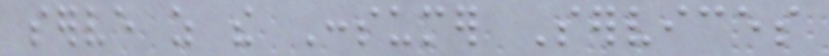serve as the Consumer Services
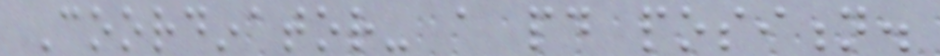Coordinator- a paid position.
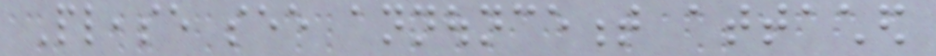Please see announcement attached
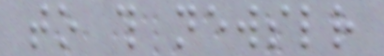to this newsletter
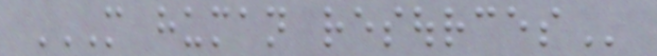MORE HUMAN RESOURCES
